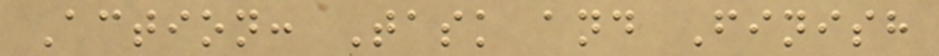Action: Task and Finish
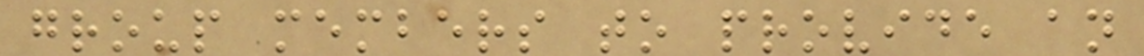group members to provide an
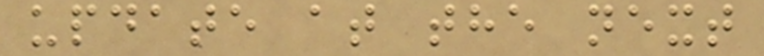update at the next
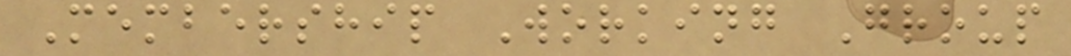Membership Working Group
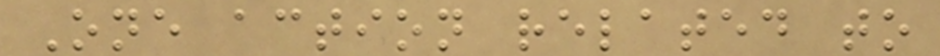One action related to
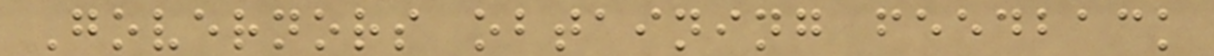Governors obtaining feedback
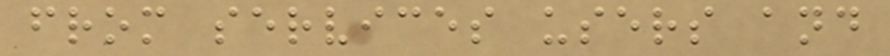from services users and
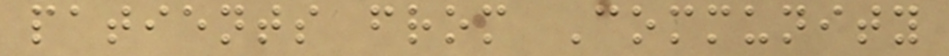patients from Community
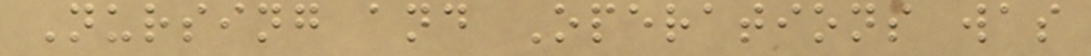Nursing and Operations was
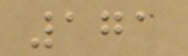171
